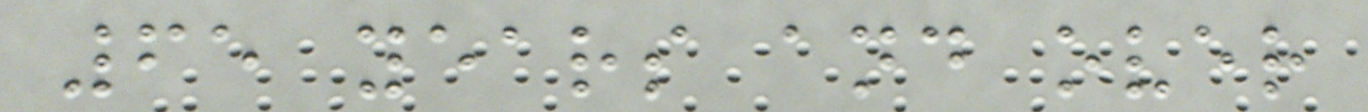65 years and over
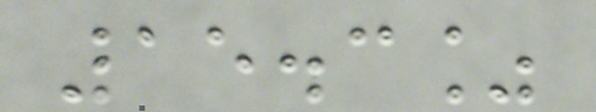15.3%
